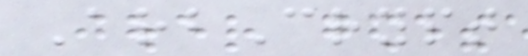ArbCrypt
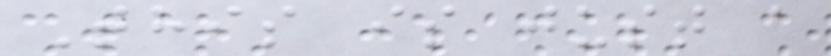This is just a
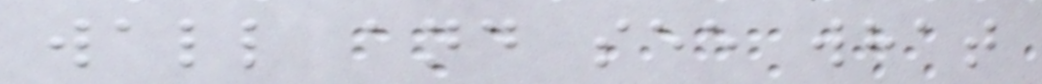wall and see what
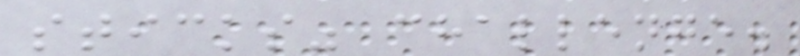sticks" challenge.
